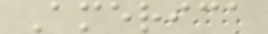America
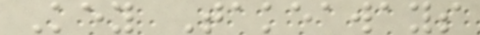Key Takeaways
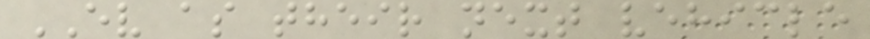EV as their next vehicle
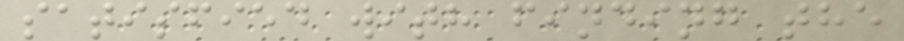satisfied with finding the
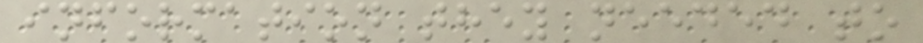information they needed to
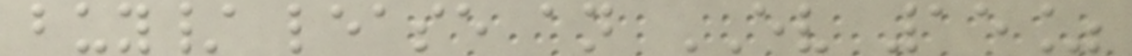buy/ lease an EV 15%
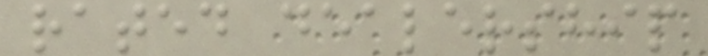rated dealership
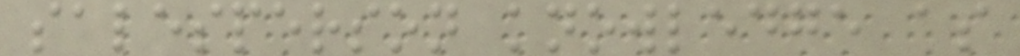salesperson knowledge as
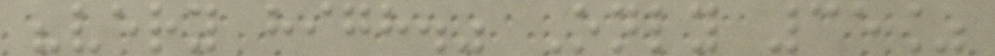"very high." Only 35%
